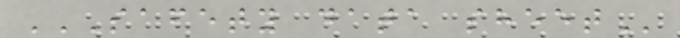SAFETY DATA SHEET
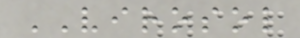VIROSOL
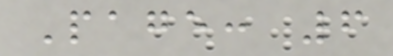Page: 6
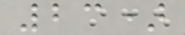23)
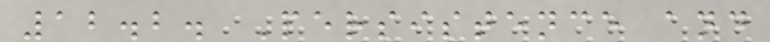12.2. Persistence and
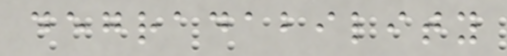degradability
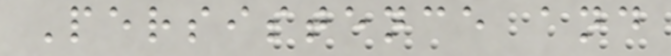Persistence and
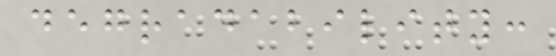degradability:
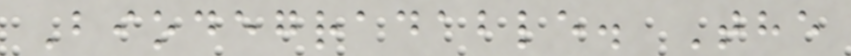Biodegradable. The
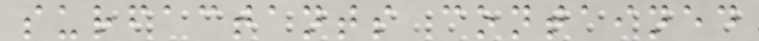surfactants contained
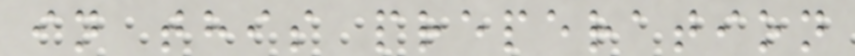in this preperation
